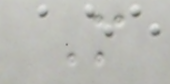M
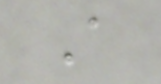A
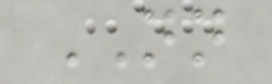NN
